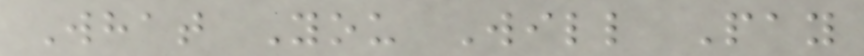What You Will Pay
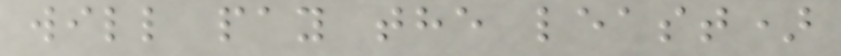will pay the least)
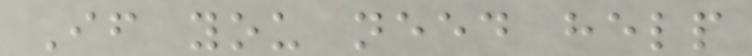If you need help
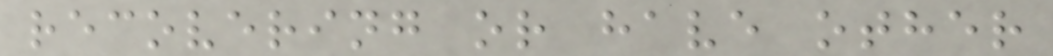recovering or have other
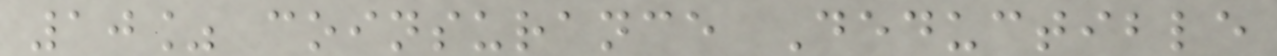10% coinsurance Deductible
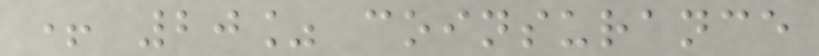+ 20% coinsurance
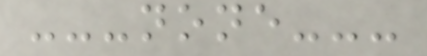---none---
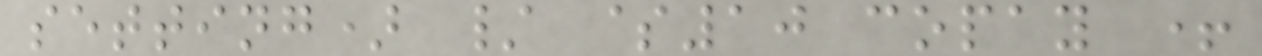setting) / $10 copay +
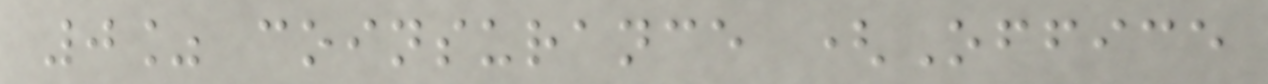0% coinsurance (Office
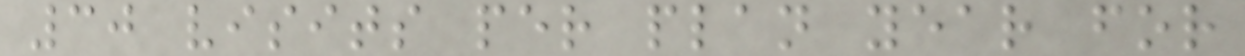30 visits per plan year for
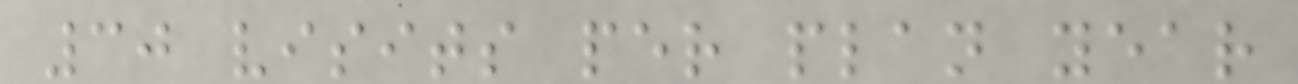30 visits per plan year
